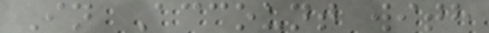In Account with
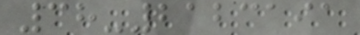38-2123191
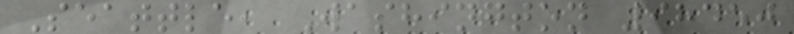Seattle, Washington 98450
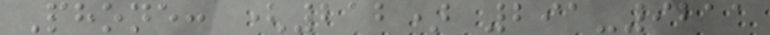Phone: (212) 291-9211
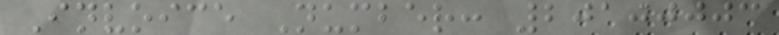Invoice Number: 20100003
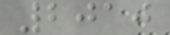2010
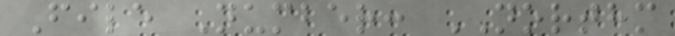File Number: NORTHM
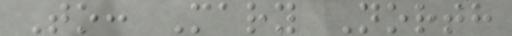To: Mary North
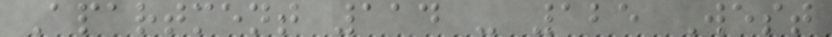Apartment 114 - 125 West
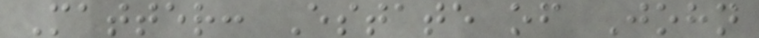Matter: Estate of John
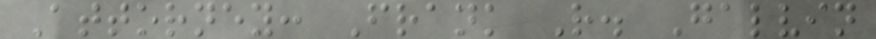Attorney: Frank R. Galvin
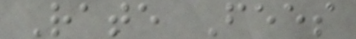Rate Fees
